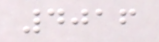4016
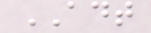ADT
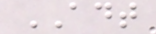ADT
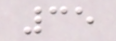35
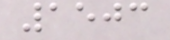1503
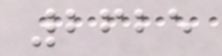2625
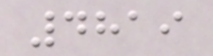4819
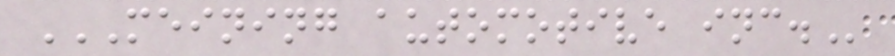MEINING AUTOMOTIVE INC.
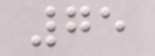75
